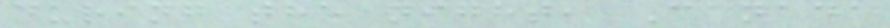during the night, Canada
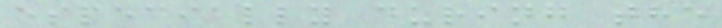especially during the
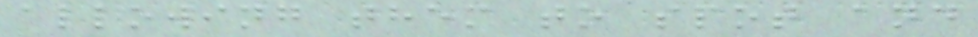allowing them to spot and
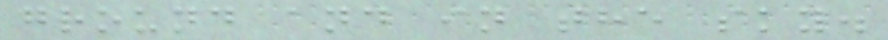ground and in the sky.
